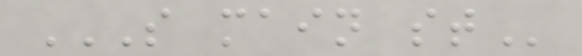S MAIN ST
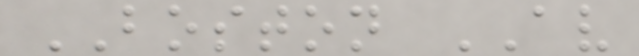BOSTON AV
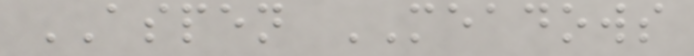ASPEN MEADOWS
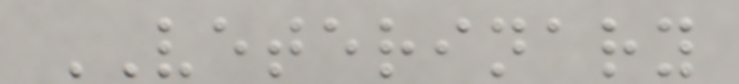VETERINARY
